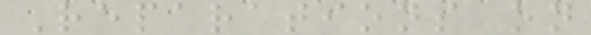Reparations on
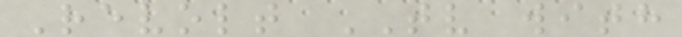Revolt TV with
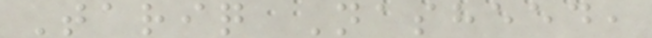Tariq Nasheed,
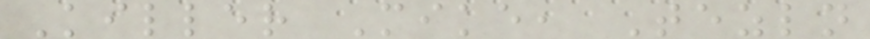Killer Mike, Tezln
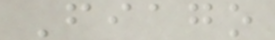Fiago
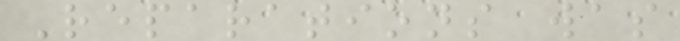Reparations was
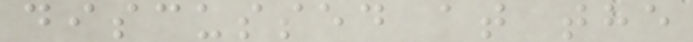discussed at the
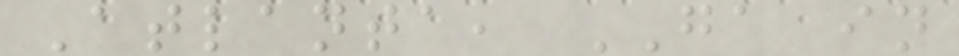Atlanta, GA in
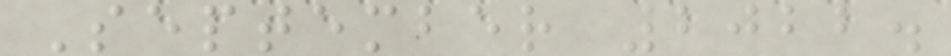September 2022.
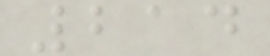214
